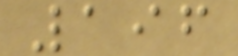196
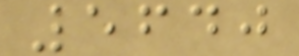5640
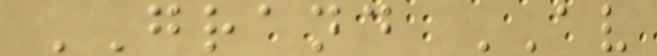GRAND AV
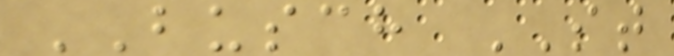BUSCH ST
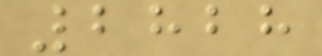2828
